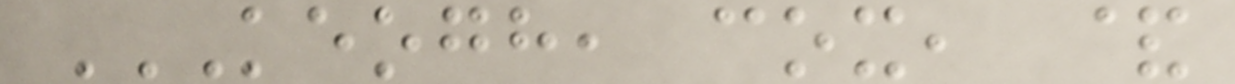KEOGH, COX, &
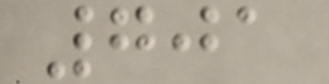701
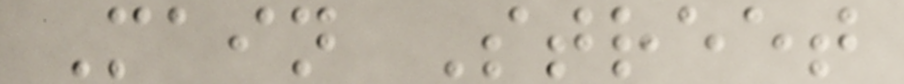Main Street
